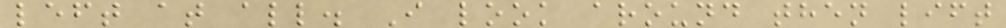left at all. I look around then lift
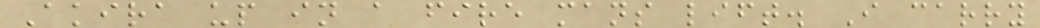Akira up in a fire mans lift. I carry
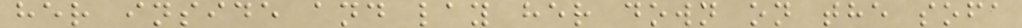her inside and lay her down on the sofa
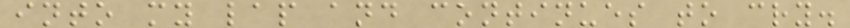into my lap and continues to cry.
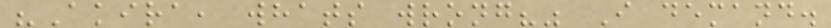"Akira, whats wrong?" I demand.
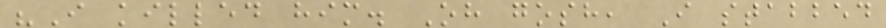"I killed him. Oh gosh, I stabbed
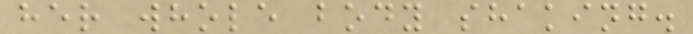her whole body shaking.
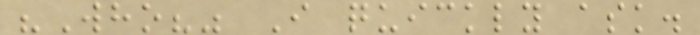"Who?" I quickly ask.
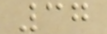37
